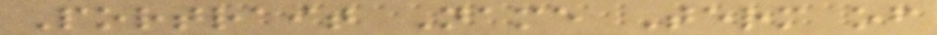Portrait Name Term of
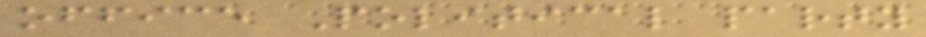office Political party
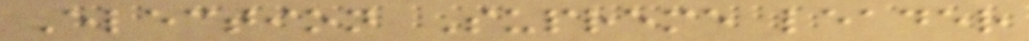Election Supreme leader
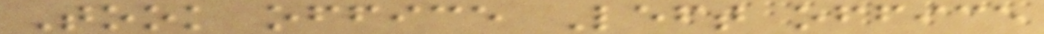Took office Left office
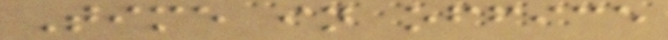Time in office
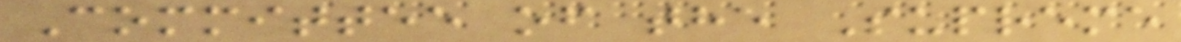Committee of the Supreme
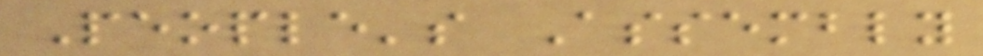People's Assembly
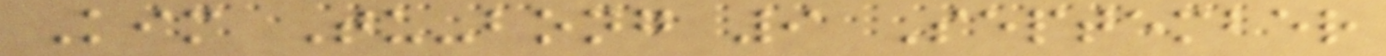Kim Tu-bong 9 September
